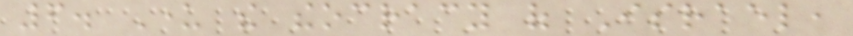6. Under the theocracy of Israel,
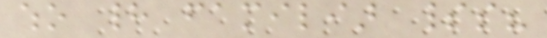who had familiar spirits?
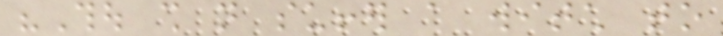"Thou shall not suffer a witch to
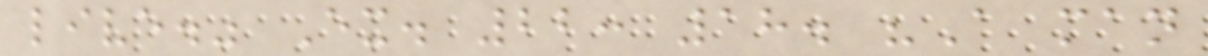live." Ex. 22: 18. "A man
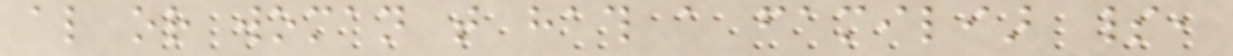also or woman that hath a familiar spirit,
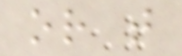or that
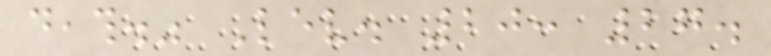death." Lev. 20: 27.
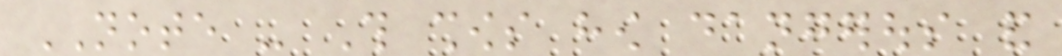NOTE - This shows how dangerous and
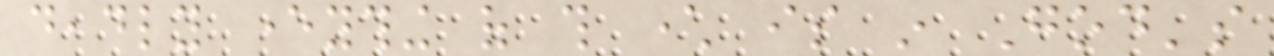deadly everything of this character is in God's
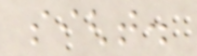sight.
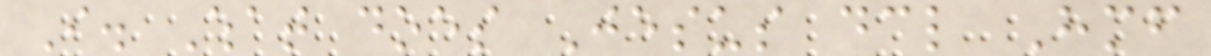I. What does Jesus declare Himself
